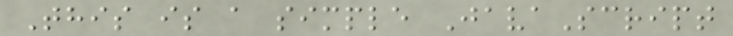This is a simple JavaScript
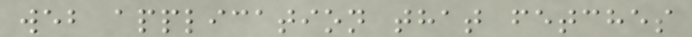web application that fetches
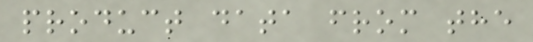product data from the
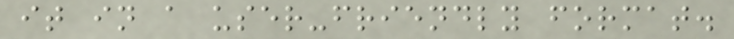it in a user-friendly format.
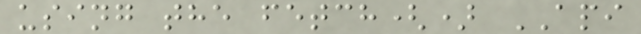using the fetch() API
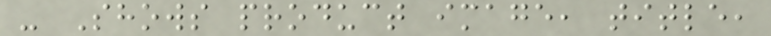- Shows product image, title,
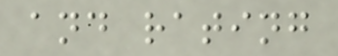and rating
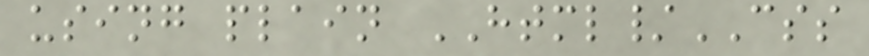using plain HTML/CSS
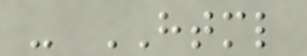- HTML
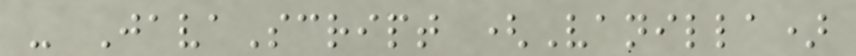- JavaScript (Vanilla)
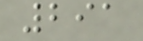291
